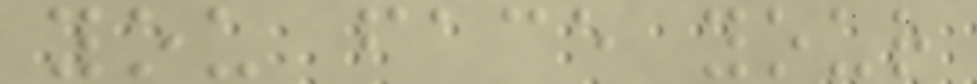you face your
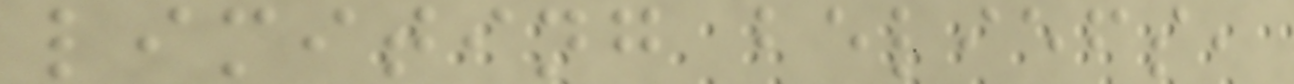limiting beliefs,
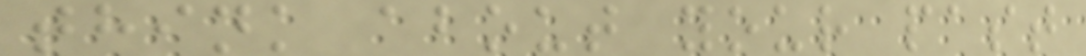think about your past
